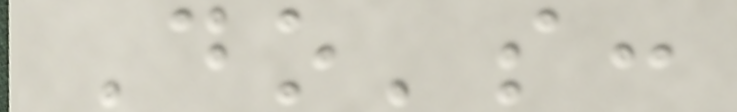Do's:
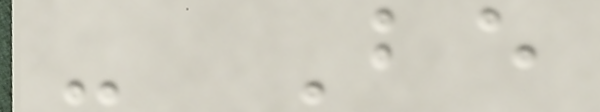- Be
